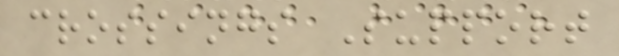crossings Support
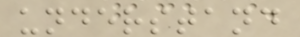understand
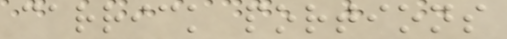carrick portions
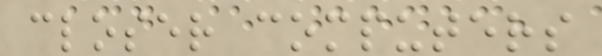closer computers
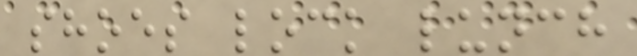shoes lock lunch
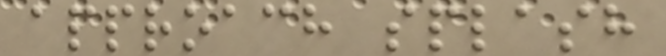approach splash
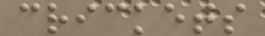crickets
